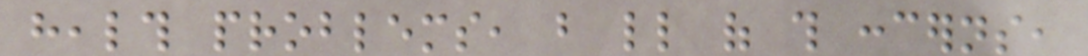health problems, but little of this concerns,
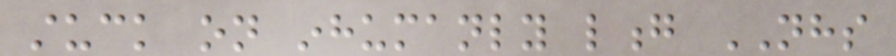stuck on inhumanly long NHS
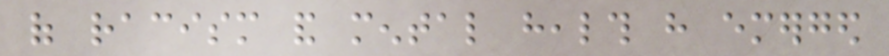of racism and mental health have emerged
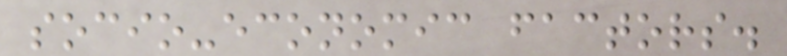socio-economic factors.
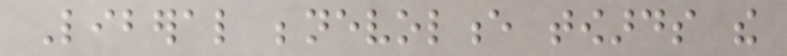Liberal benevolence towards the
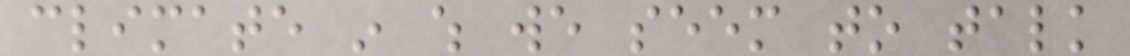climate in which we seem to talk
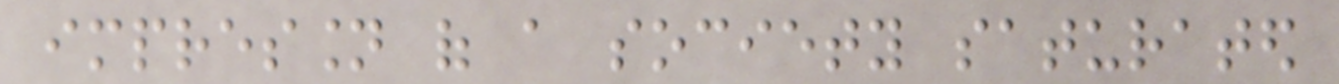impression of a society saturated
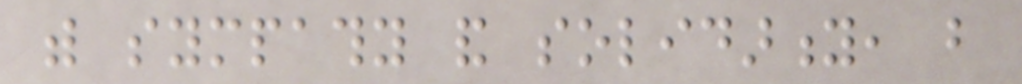with sympathy and solidarity, but
